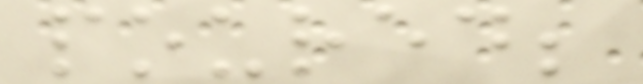poured;
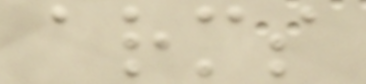arms
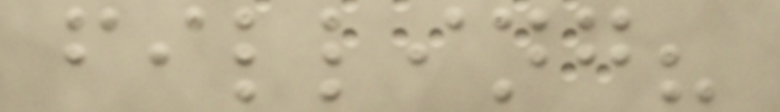filling?
